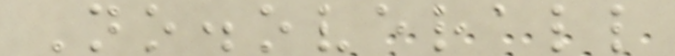No.overall
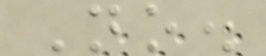No.
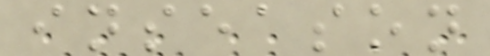inseason
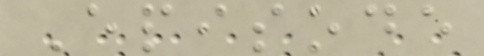Episode
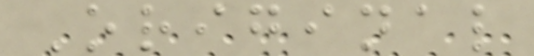Original
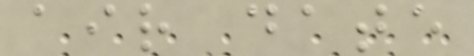air date
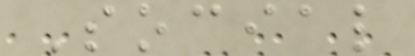Social
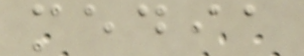media
